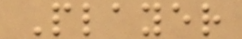Player
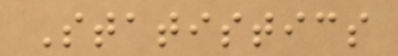Statistics
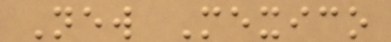New Mexico
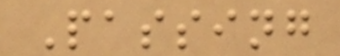Passing
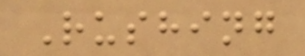Rushing
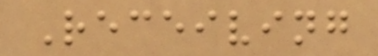Receiving
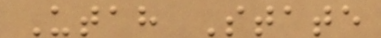Utah State
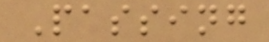Passing
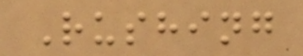Rushing
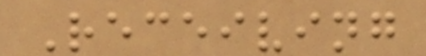Receiving
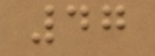47
